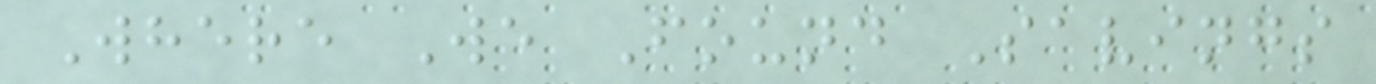Where We Found Savings
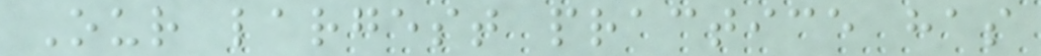Our largest practice has
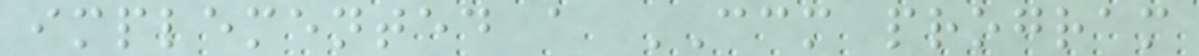implemented a CCM program
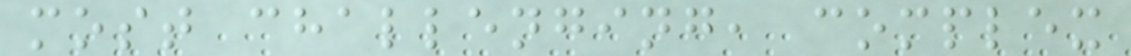most challenging, complex
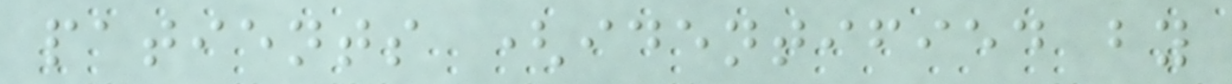patients (identified by
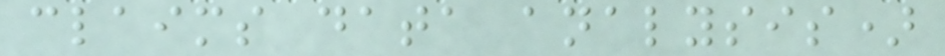claims data analysis)
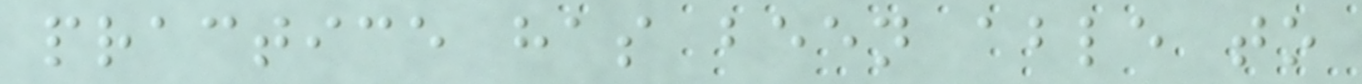practice has been able to
